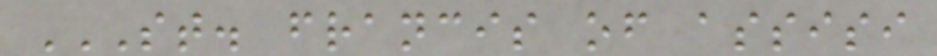ST. FRANCIS OF ASSISI
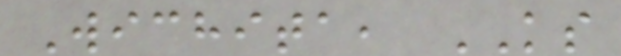Wichita, KS
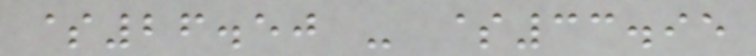$26.50 - $33.95
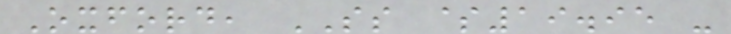Oxford, SS $19.95 -
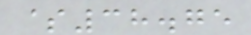$38.75
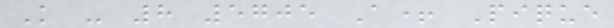K - 8 5705 A+ Pique
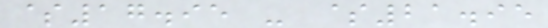$17.95 - $21.95
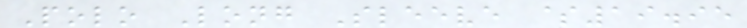Polo Long Sleeve $19.95
